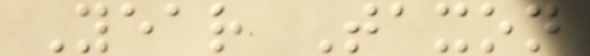Year Taxon
